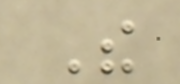The
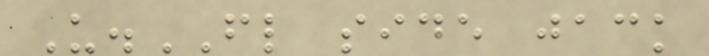U.FL side jack
